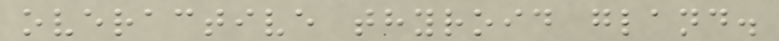overactive thyroid gland.
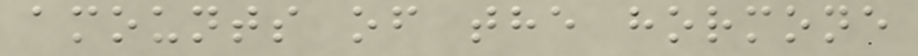amounts of the hormone
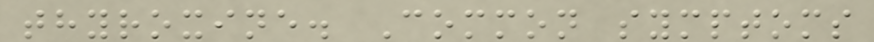thyroxine. Common symptoms
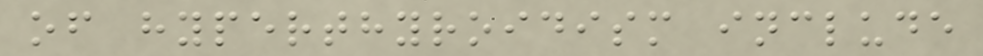of hyperthyroidism include
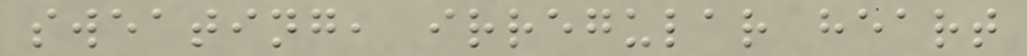sweating, irregular heart
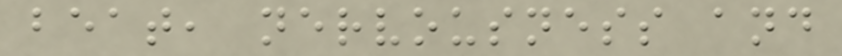beat, nervousness and
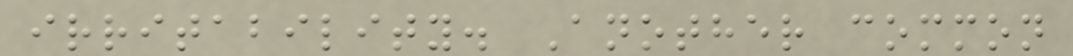irritability. Another common
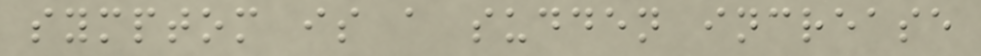symptom is a sudden increase
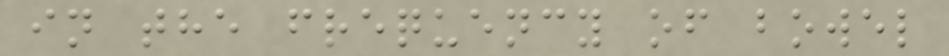in the frequency of bowel
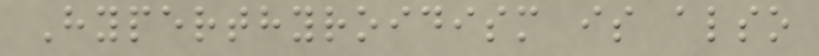Hyperthyroidism is also
